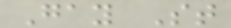Gay St
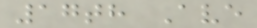17th Ave
